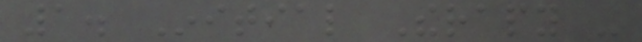1. Initial Therapy -
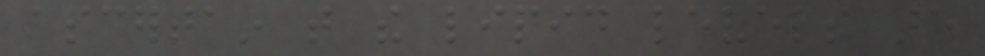ascertain that the lipid levels are
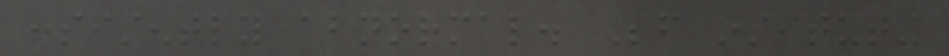consistently abnormal. Before instituting
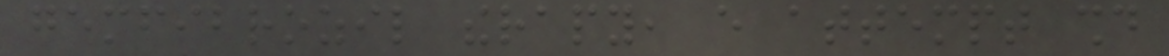gemfibrozil therapy, every attempt should
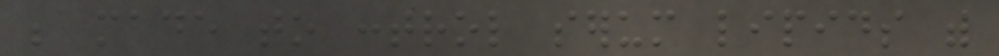be made to control serum lipids with
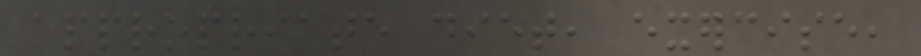appropriate diet, exercise,
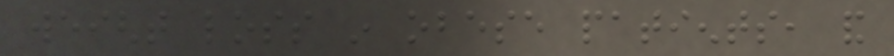weight loss in obese patients, and
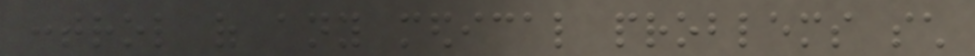control of any medical problems such
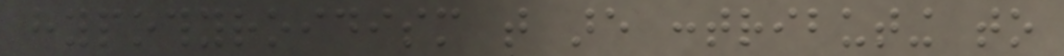hypothyroidism that are contributing to
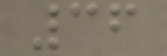36
